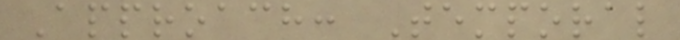Approach: Temporal
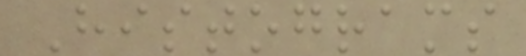Histograms
